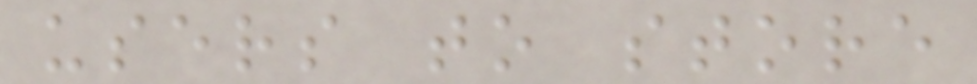users to store
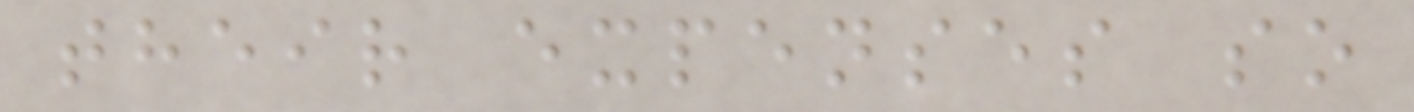their expenses so
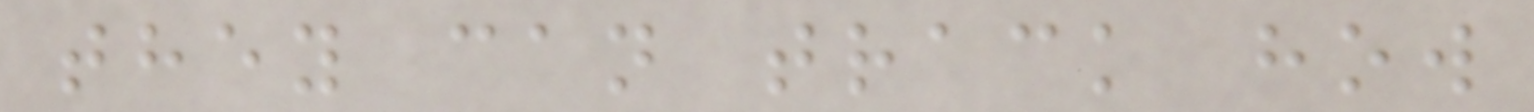they can track how
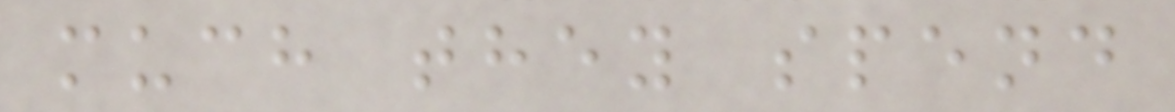much they spend
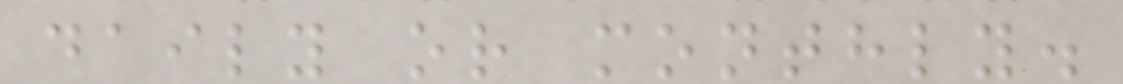daily or monthly.
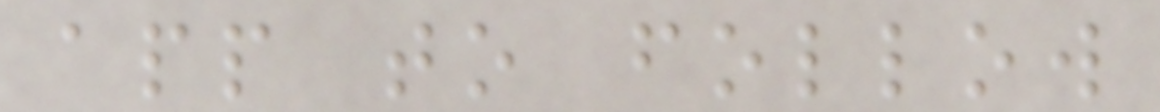app to follow
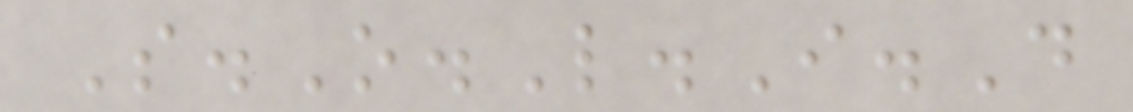S.O.L.I.D
